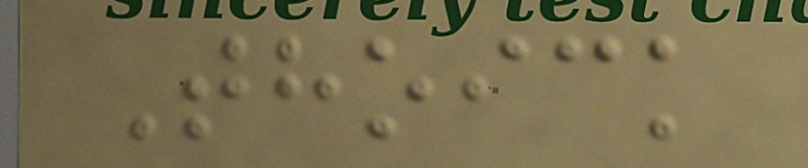Thoick
